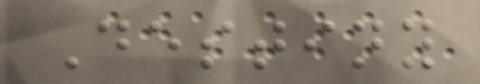Destiny
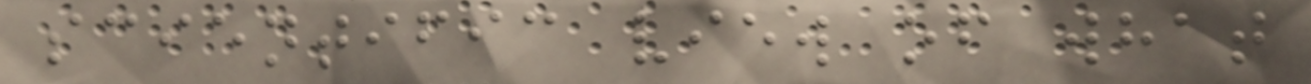scientific view of what
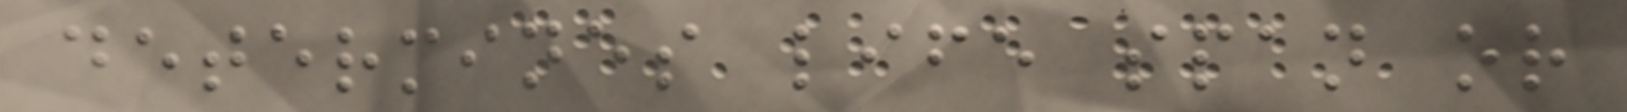determines life span or
